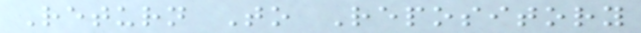Return To Repository
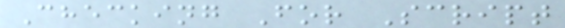Checking For Script
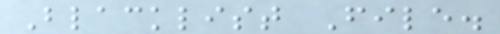Blacklist File.
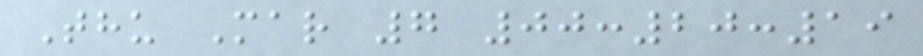Thu Mar 7 00:20:19
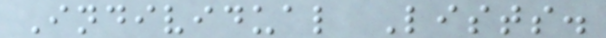Individual Lists.
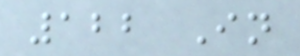122 In
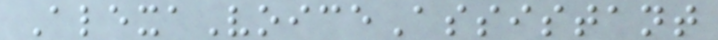AlexaVoiceAssistant
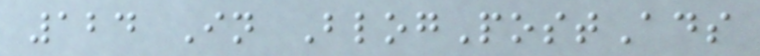124 In BlogPostAds
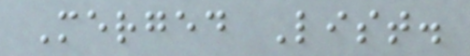Merged List.
